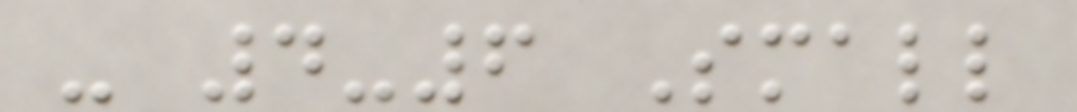- 4-6 Small
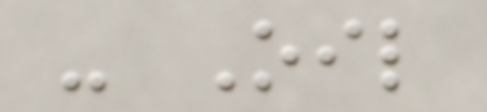- Oil
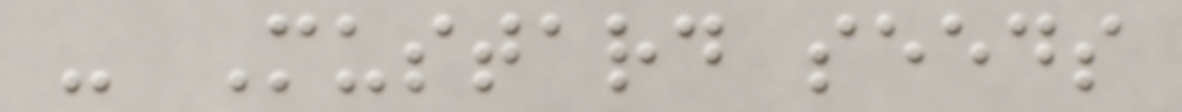- Mustard seeds
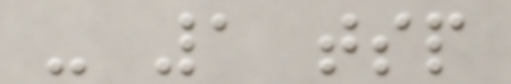- 1 tsp
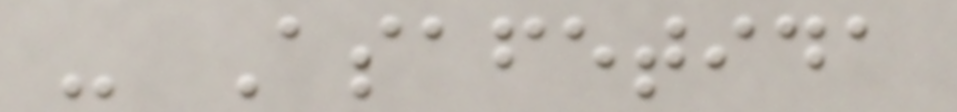- Asafetida
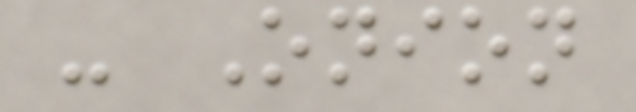- Onion
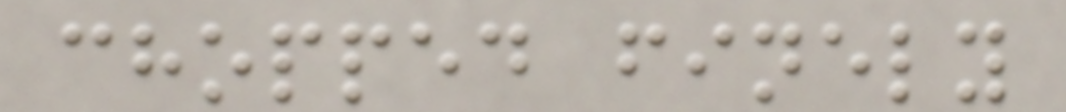chopped finely
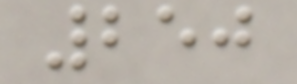250
